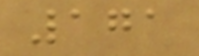171
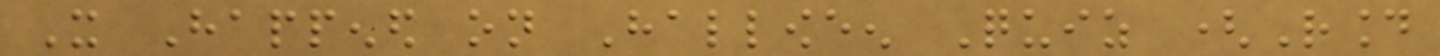It Happened on Halloween Quiz (Round
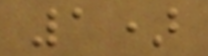1)
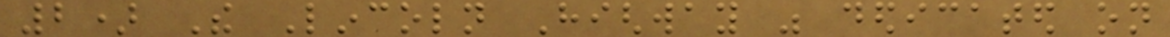2) The Lincoln Highway was dedicated on
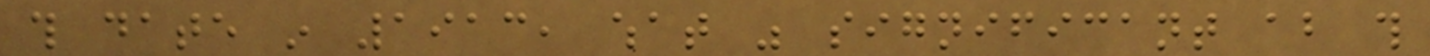this date in 1913, what was significant about this
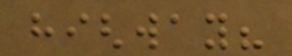highway?
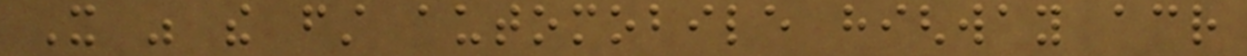It was the first automobile highway across
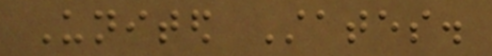United States.
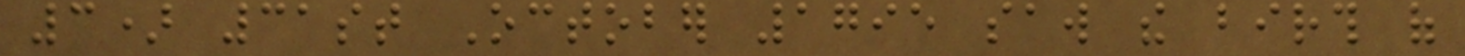3) 31st October 1795 saw the birth of
